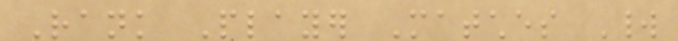Rank Player Matches World
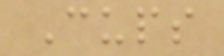Cups
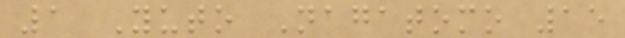1 Yuto Nagatomo 15
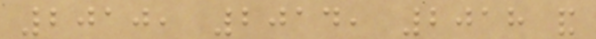2010, 2014, 2018 and
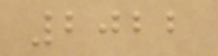2022
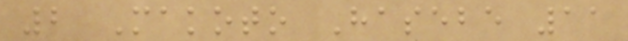2 Makoto Hasebe 11
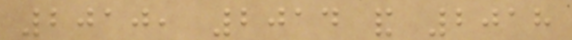2010, 2014 and 2018
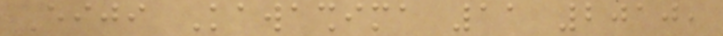Eiji Kawashima 11 2010,
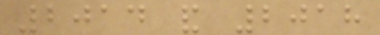2014 and 2018
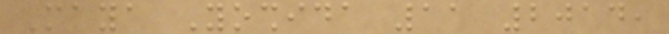Maya Yoshida 11 2014,
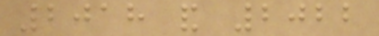2018 and 2022
